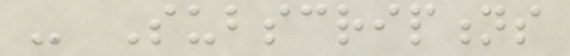- Subscriptions
